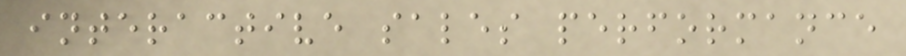interactive sales performance
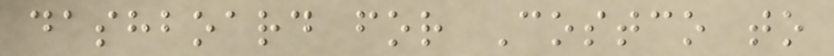dashboard for Costco to
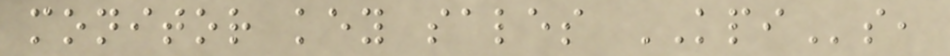monitor key sales KPIs,
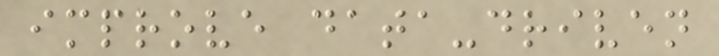improve data-driven
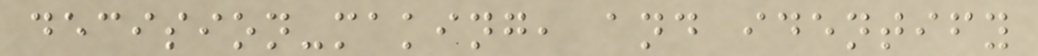decision-making, and identify
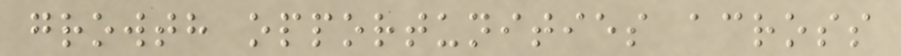growth opportunities across
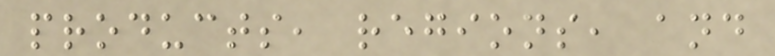products, regions, and
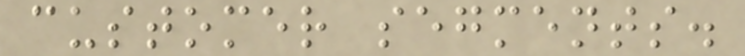customer segments.
